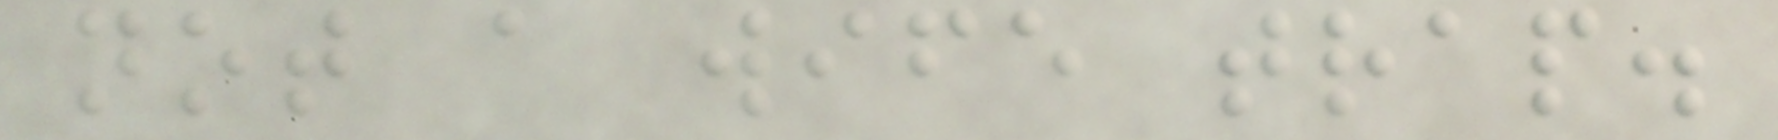not a wife trap.
